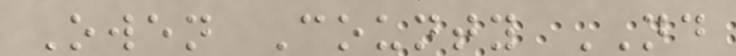Owen County ND
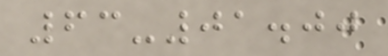63-01.00
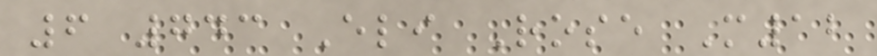6 743 Eli Rose M12
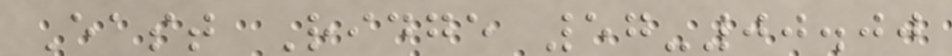East Ridge 57-00.00
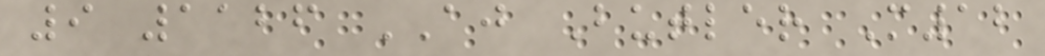9 1126 AJ Butler M12
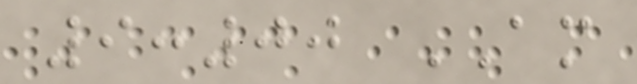9:00 AM
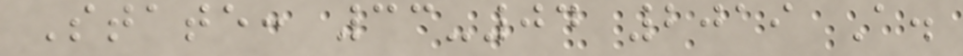State: 33-04 2019 A.
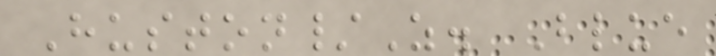Huston/Z. Blue
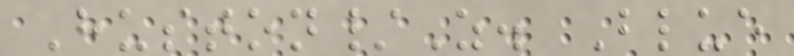Huston/Z. Blue
